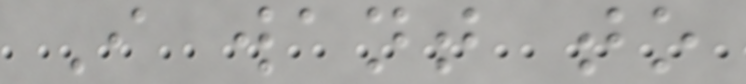I want to
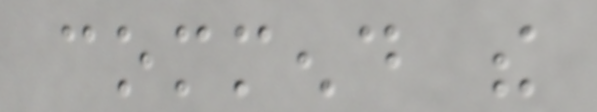commend the
